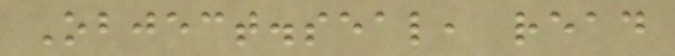Object.seal, read
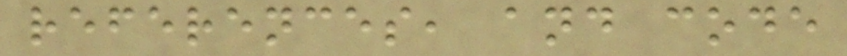references, and code
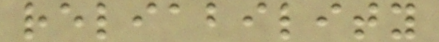reliability
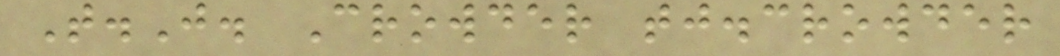T.J. Crowder tj.crowder
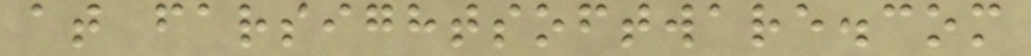at farsightsoftware.com
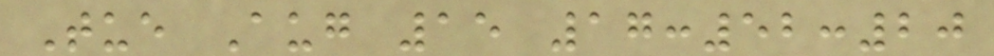Tue Aug 15 17:52:20
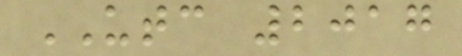UTC 2017
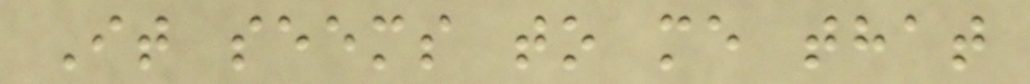It seems to me that
